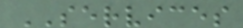SERVICES
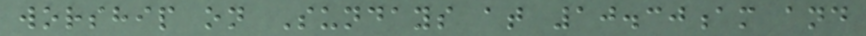worship on Sundays at 10.30am and
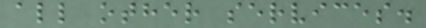all other services.
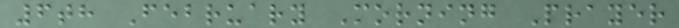6th February Morning Prayer
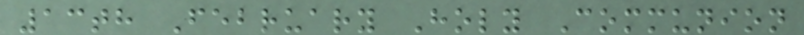13th February Holy Communion
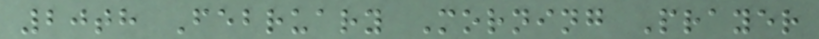20th February Morning Prayer
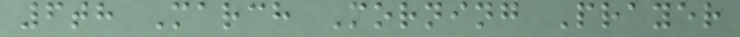6th March Morning Prayer
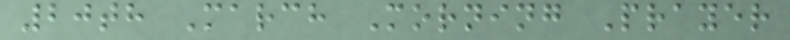20th March Morning Prayer
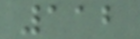112
